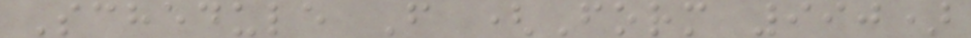Schedule F (Form 990)
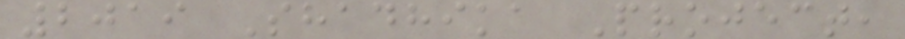2019 Shadhika Project,
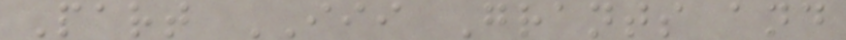Part III Grants and
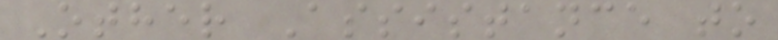Other Assistance to
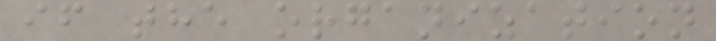if the organization
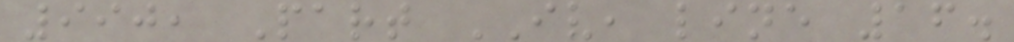990, Part IV, line 16.
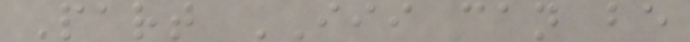Part III can be
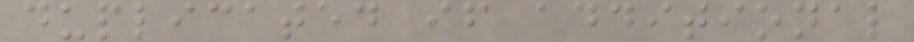duplicated if additional
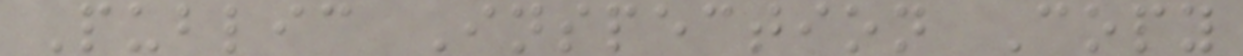Public Inspection Copy
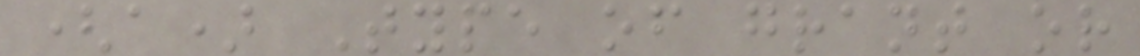(a) Type of grant or
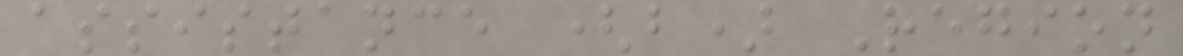assistance (b) Region
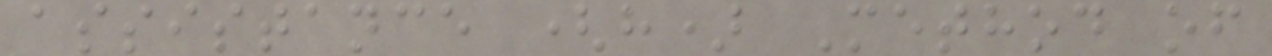assistance (h) Method of
